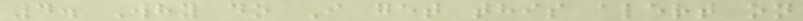4. Why do I get this alert on
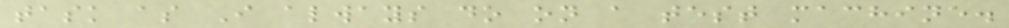task as I always do on a test machine.
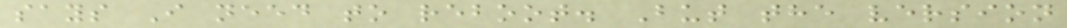says I need to reboot. But the version
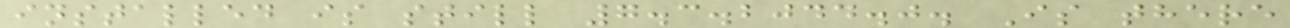installed is still 7.3.2044.0. Is there
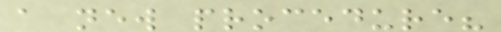a new procedure?
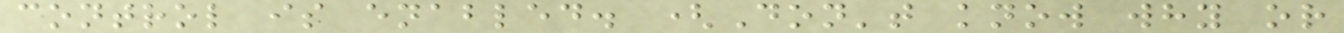control is enabled. (Don't know why or
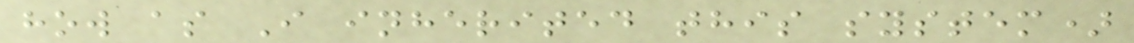how as I inherited this system)
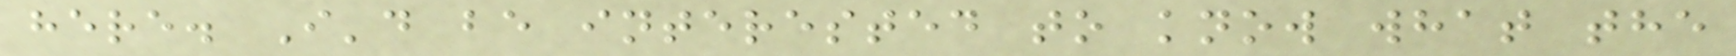here. I'd be interested to know what the
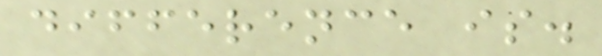difference is.
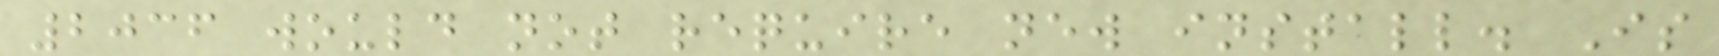2036 would not require new install. Is
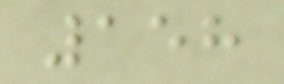158
